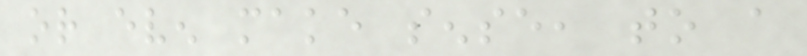or even make sense, to a
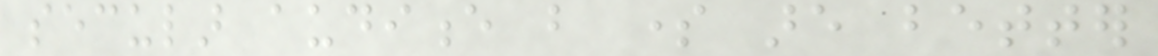secular audience but some are better
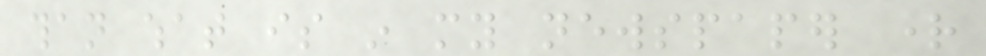than what is in my newspaper right
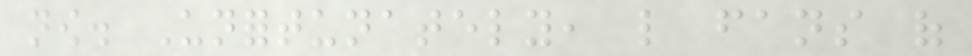now. Unfortunately, like fans of
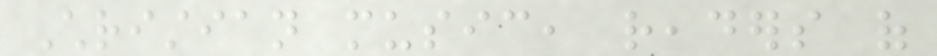Christian music, readers of
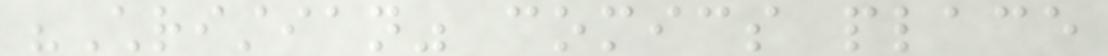"Christian" comics place
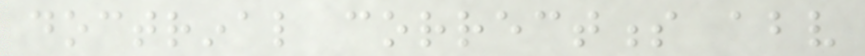doctrinal correctness above
